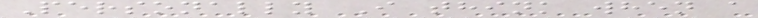Personally I think when a
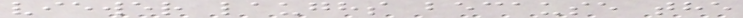viewer laughs because the
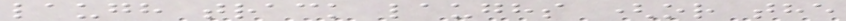laugh track laughs (or the
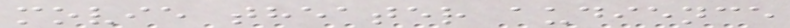movie theater audience
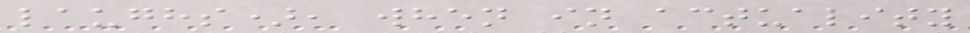laughs), when in actuality
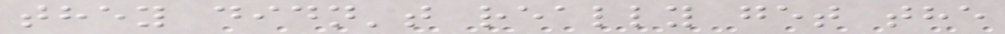they didn't really get the
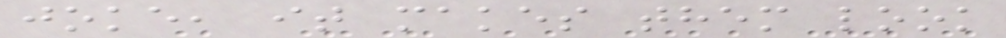joke, it makes them look
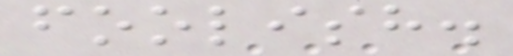foolish.
